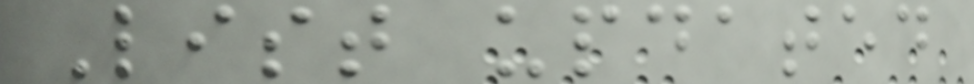List updated
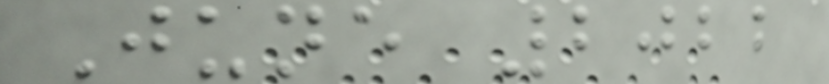June 2022
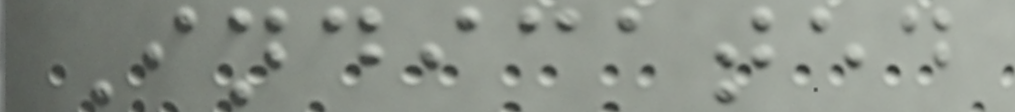Indicated
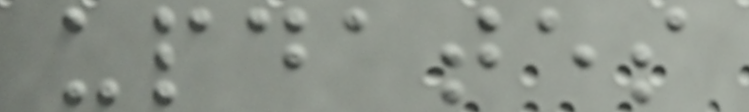updates
